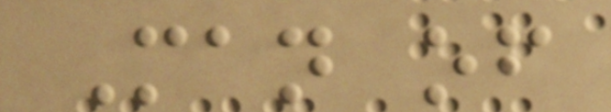Man of
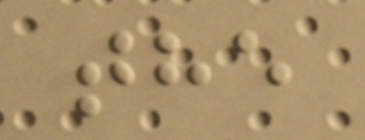the
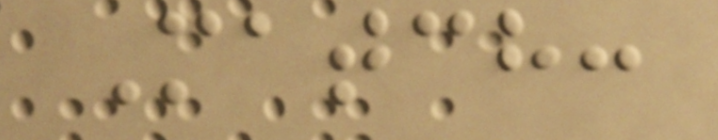Match:
